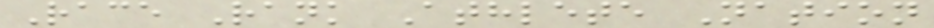Race Rank Athlete Nation
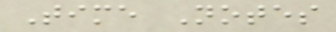Time Notes
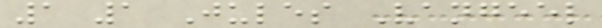1 1 Jules Vangeel
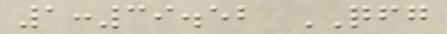1:39.52 QFG
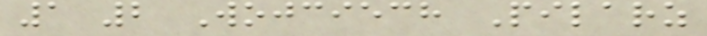1 2 Wojciech Pilarz
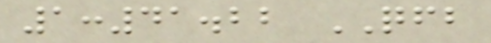1:41.22 QFB
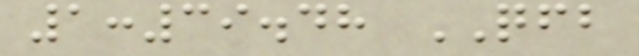1:39.48 QFB
